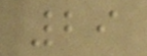29
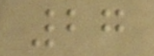27
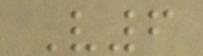V6
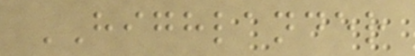HIGHLANDER
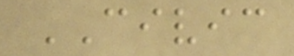CIVIC
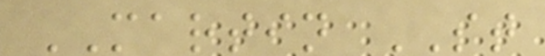MARTIN ST
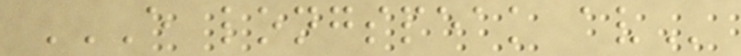E LONGSPEAK AV
